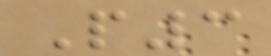P3
